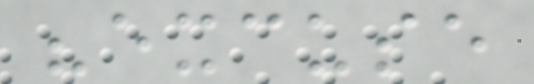"excuse
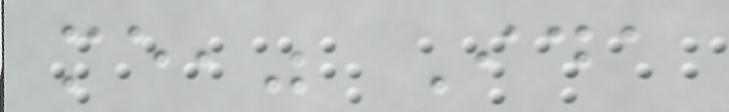me," Ida
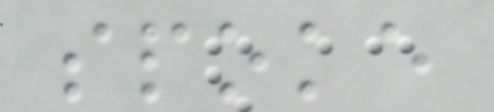spoke
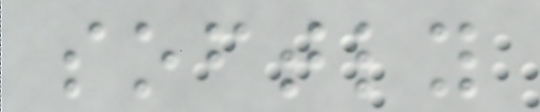softly
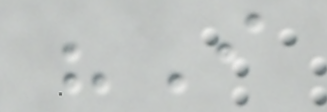"I
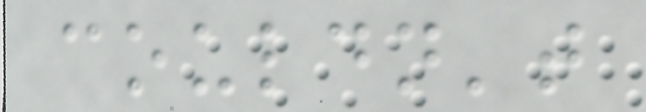couldn't
